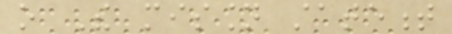o The mission statement
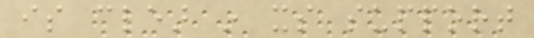is clear in its support
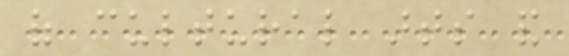of cultural arts and
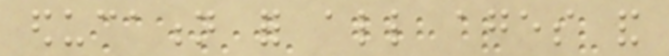education for all ages and
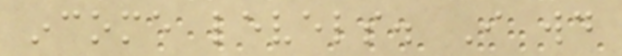income levels. I would
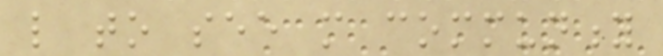like to see more community
